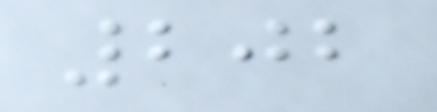202
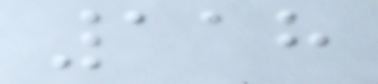118
